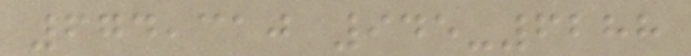674,310 945-6288
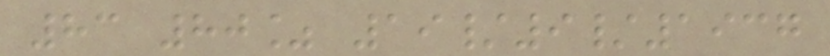83 80% 19/9/1937
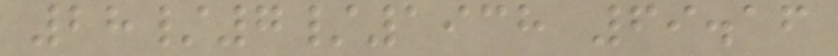28/7/1938 69.16
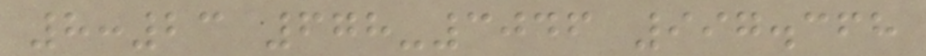8:23 678-3046 997.368
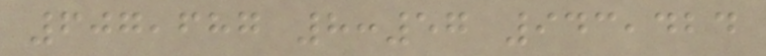607,687 8:57 943,424
